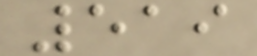519
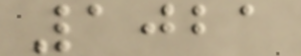1021
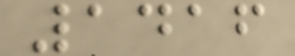1416
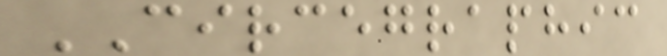CIRCEGRAPHIC
